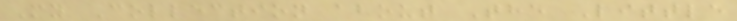My Collection about The Little
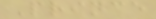Prince
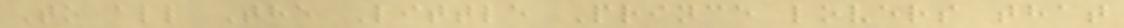To all The Little Prince lovers that
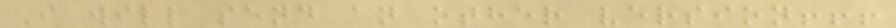I will send an other version!!!
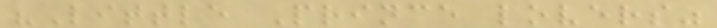"Little Prince lovers"
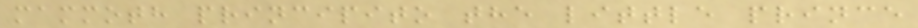mammoth principito the little prince
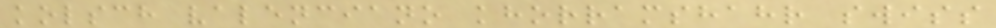kolsch valenciano khorramshahr swiss
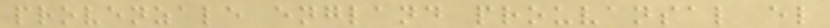provenzale england prouvansal el
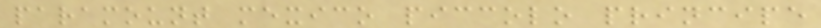paramount mexico piccolo principe
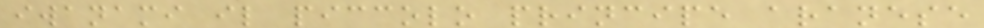iwanami il piccolo principe aranese
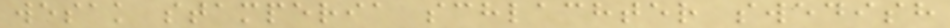wesak stamperia schlachter swedish
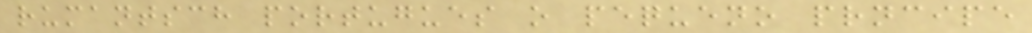rumantsch portugues o pequeno prncipe
